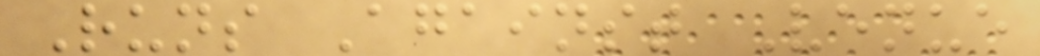Runs Against Venue
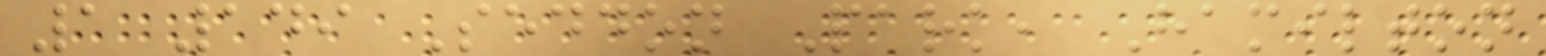1 149 Seddon Park, Hamilton
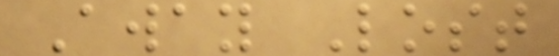Away Lost
